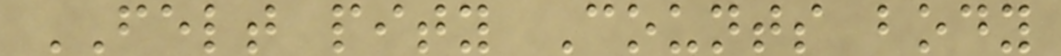FELT pity Counts body
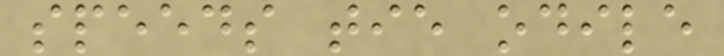speeds tie odile
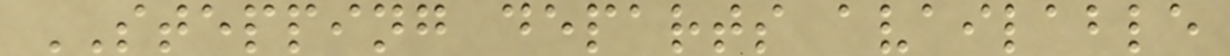STEPPING departs available
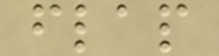flap
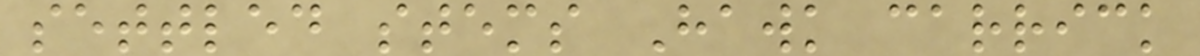settled stems Hawk carrick
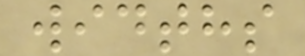widths
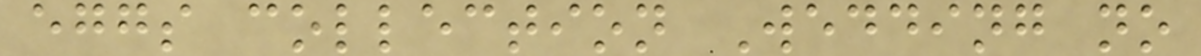eggs collection Wedding no
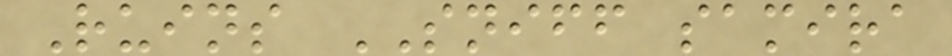Ruins SNIFF samira
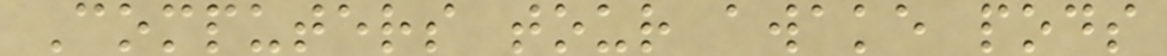Computers tour awake pods
